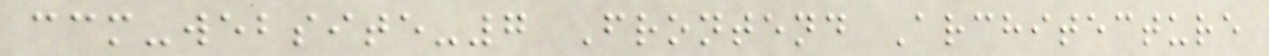ccm-website-7 Frontend Architecture
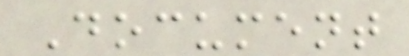Document
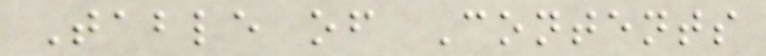Table of Contents
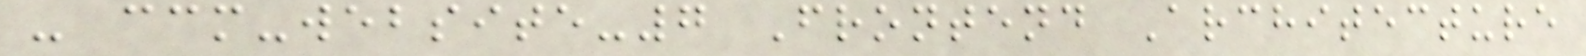- ccm-website-7 Frontend Architecture
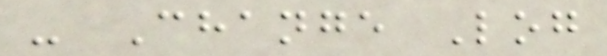- Change Log
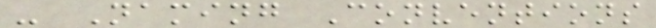- Naming Conventions
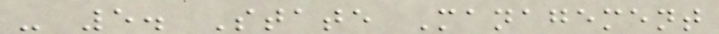- 5. State Management
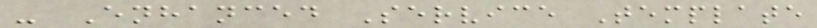- Enhanced Service Template
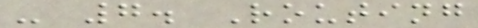- 7. Routing
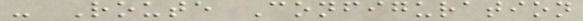- Route Configuration
